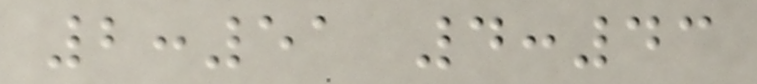2:51 4:43
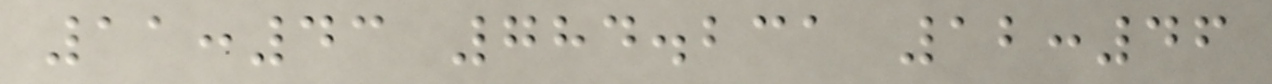11:43 784.231 12:46
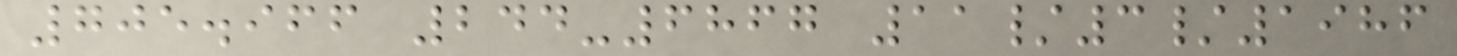705.966 244-6867 11/3/1986
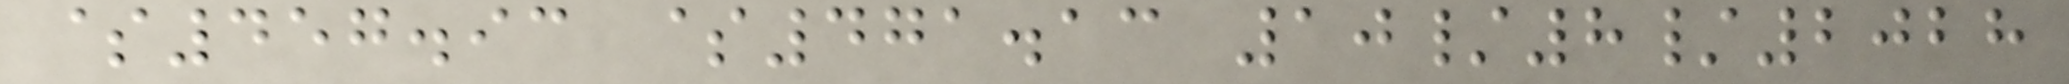$457.93 $471.13 10/8/2028
